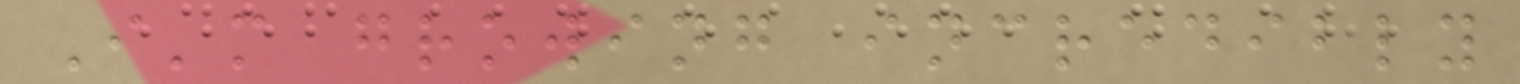I'm growing incredibly
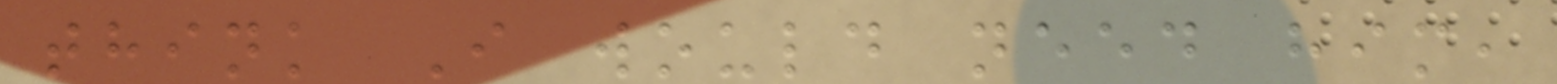think I would need him,
